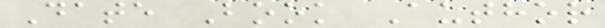Date Book Author
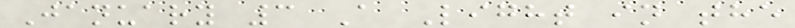January 3 A Light in the
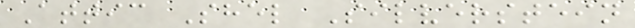Attic Shel Silverstein
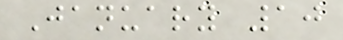January 10
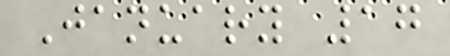January 17
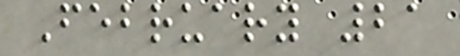February 21
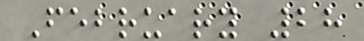February 28
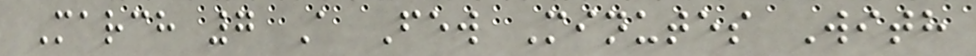March 7 A Few Minutes With
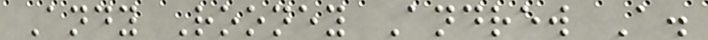Andy Rooney Andrew A.
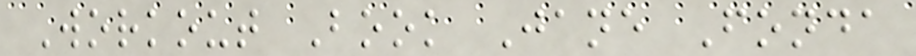Workout Book Jane Fonda
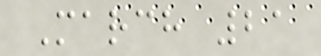March 21
